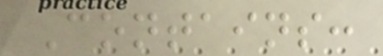Contains:
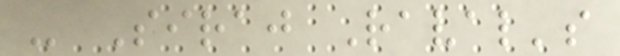- Siraj Raval's
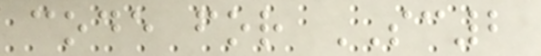code for SC2
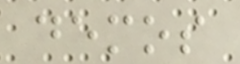demos
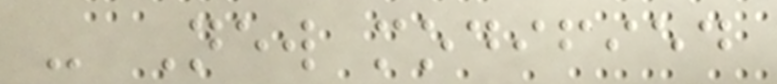- New modified
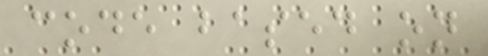code based on
